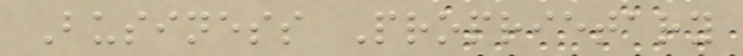Business Proprietary
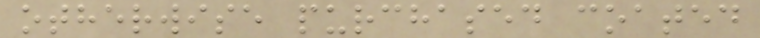otherwise purchased coated
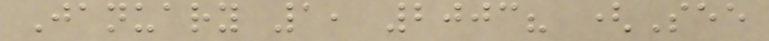January 1, 2003? (See
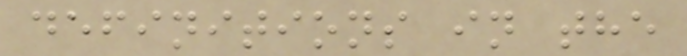definitions in the
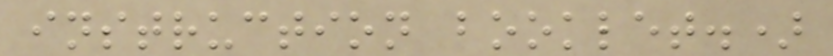instruction booklet.)
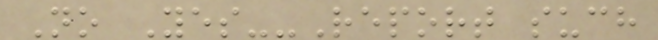No Yes--Report such
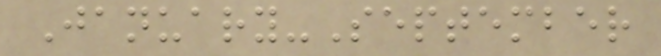January-September
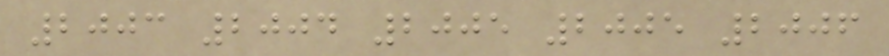2003 2004 2005 2005 2006
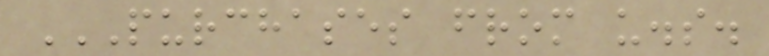PURCHASES FROM U.S.
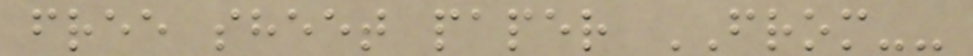free sheet paper FROM--
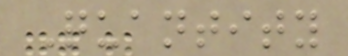Quantity
